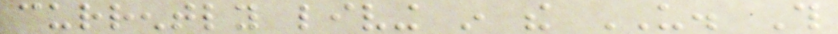currently living in the US. This
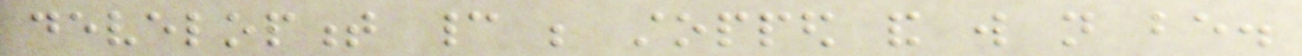development cannot be stopped and will not be.
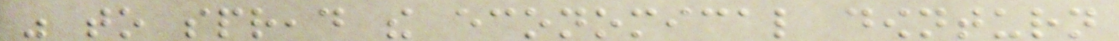was to spread the economical downturn
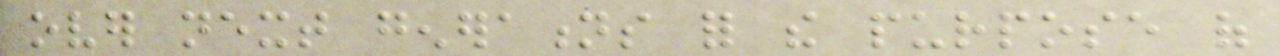over next generations for the purpose of
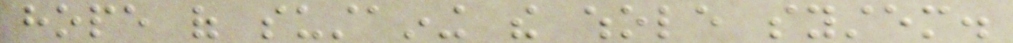hope of sustaining the whole system.
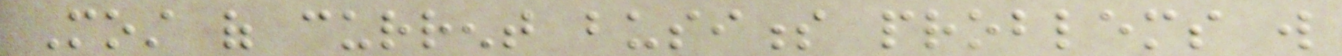Most of current business problems will
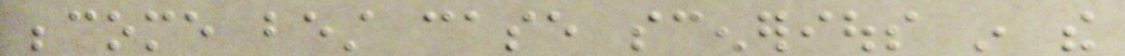become best case scenerious in the
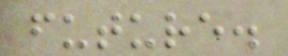future.
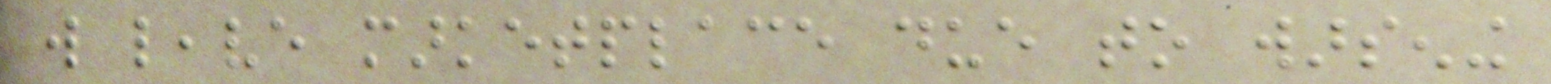will leave marketplace due to warsening
